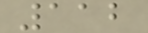112
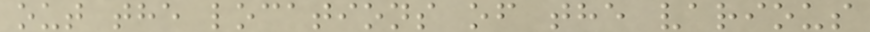out the locations of the various
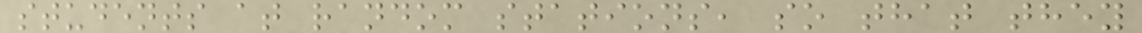students at random stations, so that they
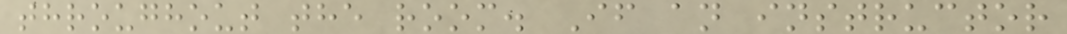throughout the room. If an instructor
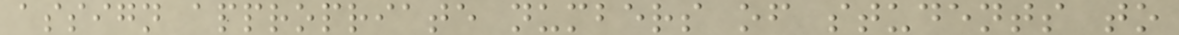assign appropriate numbers of students to
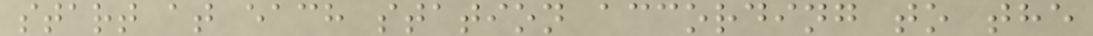start at each station according to the
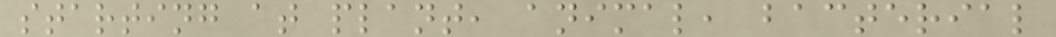starting at plant, animal, bacterial
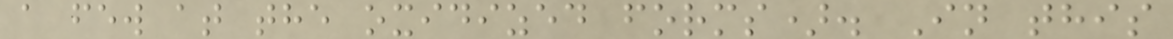a few at the oxidized forms). In this
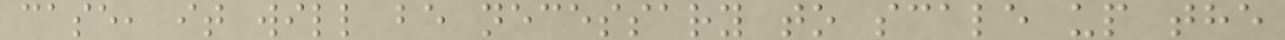case, it will be necessary to scale up the
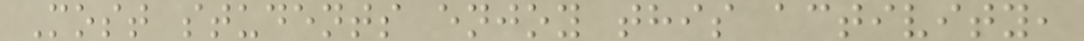Most students enjoy this activity,
